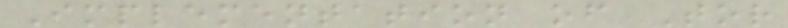Implementation of Tor
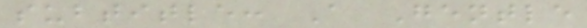subtitle: A Gentle
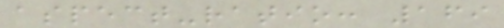aspect-ratio: 169
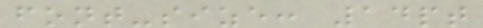font-size: 14pt
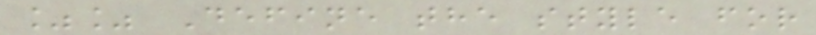%% Define the style for
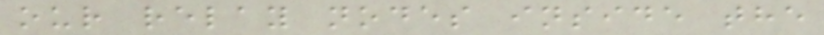our relay nodes inside the
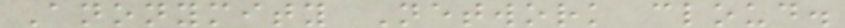Anonymity Network cloud.
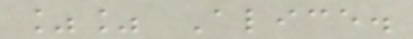%% Alice.
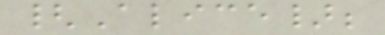{Alice};
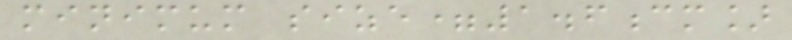minimum size=1.6cm]
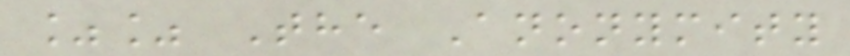%% The Anonymity
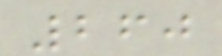260
